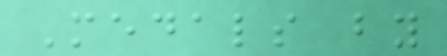Medals by
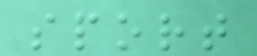sport
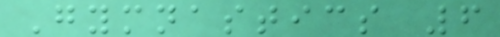Gymnastics 6
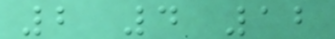2 4 12
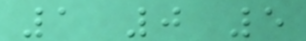1 0 5
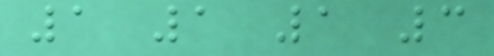1 1 1 3
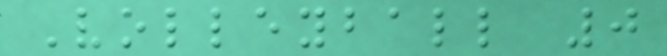Volleyball 0
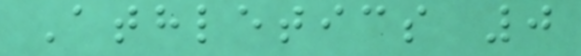Athletics 0
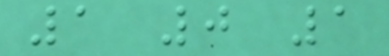1 0 1
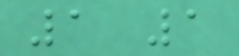1 1
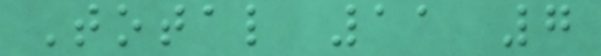Total 11 7
